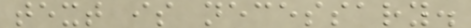text is necessary.
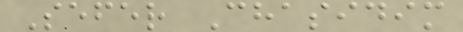Sefer Chasidim
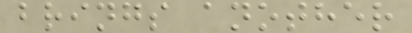brings another
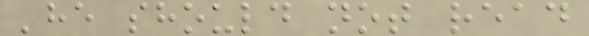'he should not read
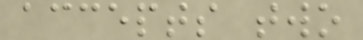accepts two
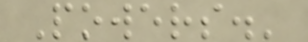Powers.'
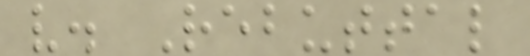v. Rebuttal
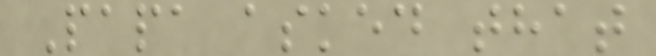Papa asked that
